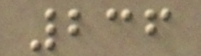236
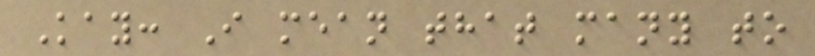Kay: I mean that many to
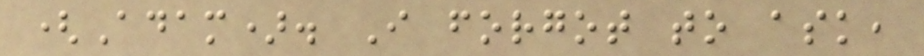(Adam). I forgot to ask,
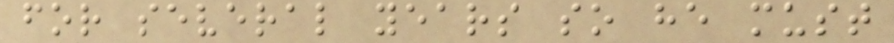for several years so he must
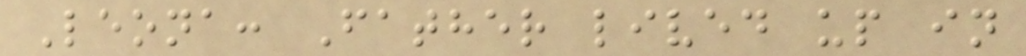Leona: Father lived up in
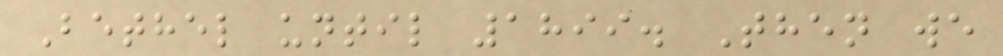Bethel until 1899. Then we
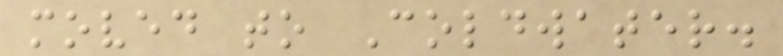moved to Coldwater.
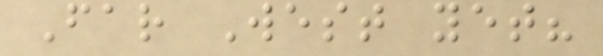Far West yet?
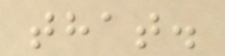that.
